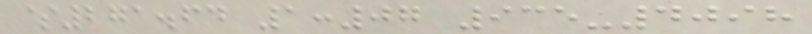$271.64 1:07 935-4098
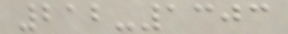212-1303
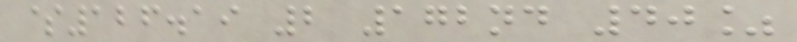$126.19 2 172nd 40%
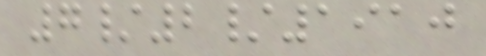7/2/1910
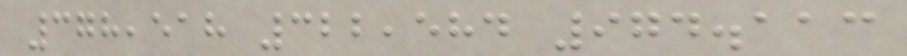378,518 322,584 974.113
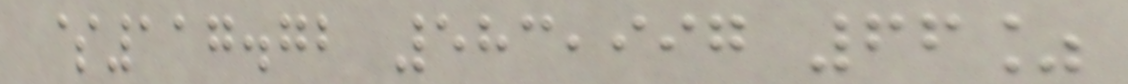$117.72 583,997 66%
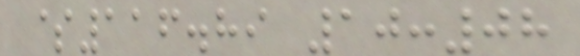$116.89 10:08
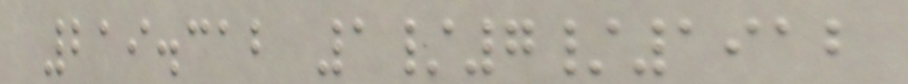219.312 1/7/1912
